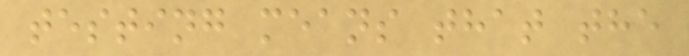testing means that the
